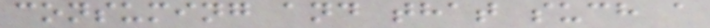consuming and that such a
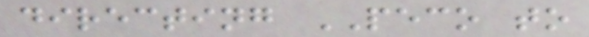directing PECO to
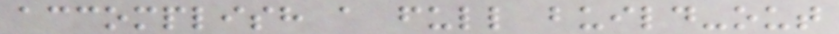accomplish a full build-out
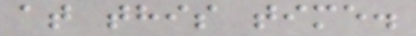at this time.
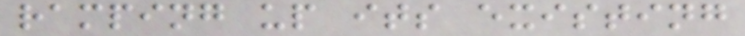ramping up its existing
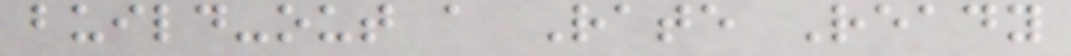build-out a Rate Ready
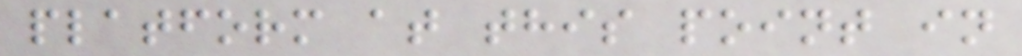platform at this point in
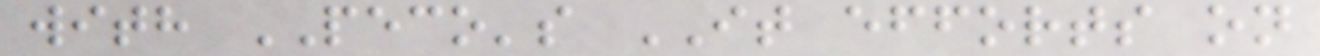with PECO's IT efforts on
